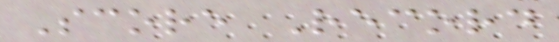Score Record
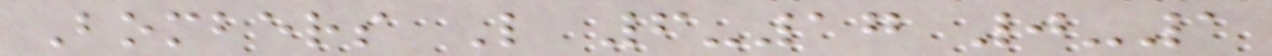Bombers L 6-17 0-1
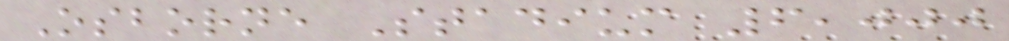Osborne Stadium 6,000
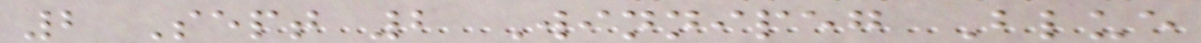2 Sept 2 Winnipeg Blue
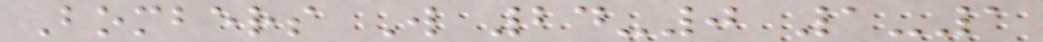Bombers W 24-0 1-1
